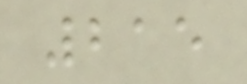215
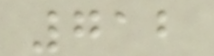712
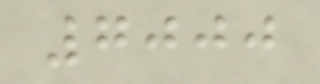7000
